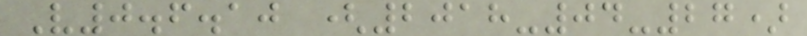V0.6.10 (2018-04-27)
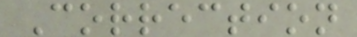Correction
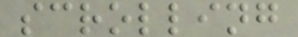scrolling
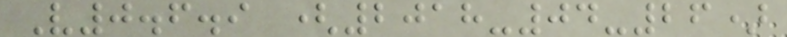V0.6.9 (2018-04-26)
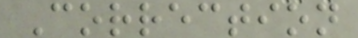Correction
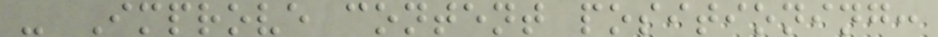- Improve content positioning:
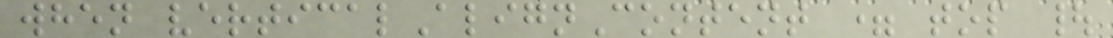when verticalAlignContent = top |
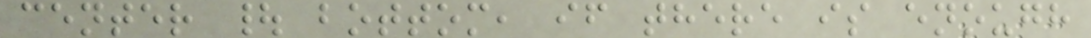center | bottom, if there is enough
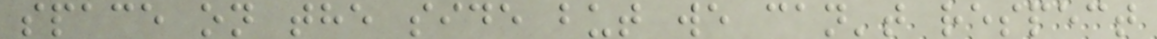space on the side but we can't respect
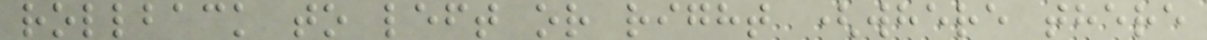rollback to left or right (where there
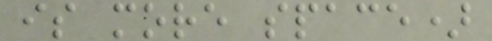is more space)
